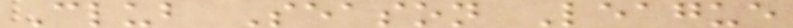Club Season League
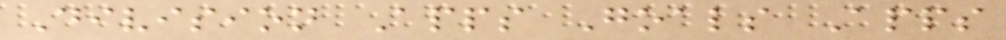Division Apps Goals Apps
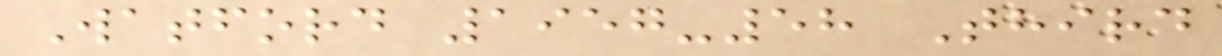Watford 1957-58 Third
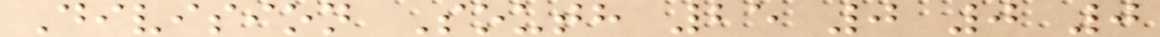Division South 25 0 0 0
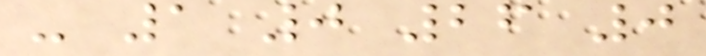- 1 0 26 0
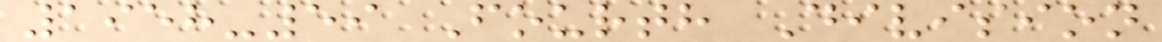1958-59 Fourth Division
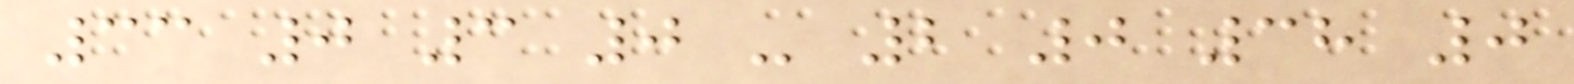33 0 3 0 - 2 0 38 0
